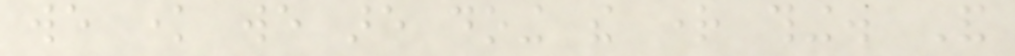we know we are doing the right thing. And
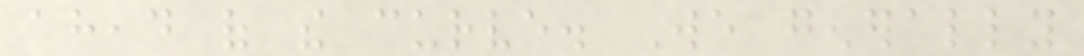ahead of the curve. We generally
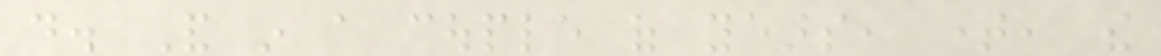do. And in a couple of years, time, the
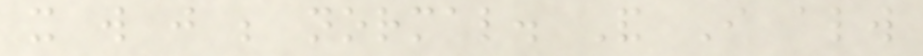it will just be normal. And I always
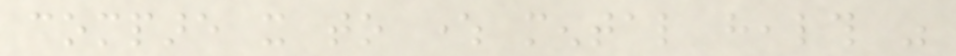compare it to where mental health was
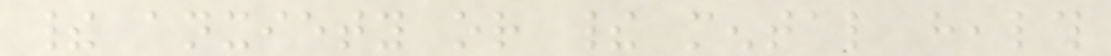their anxiety or their mental health
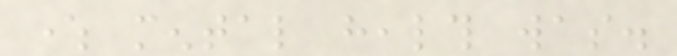where mental health was.
